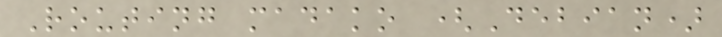Routing madako (Debian)
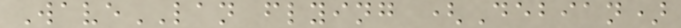WaveLAN flying (Debian)
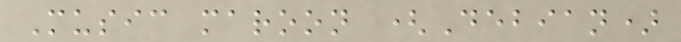Music maroon (Debian)
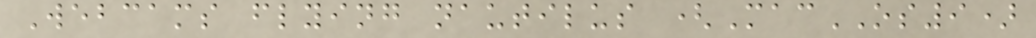Webcams flying nautilus (MacOS9)
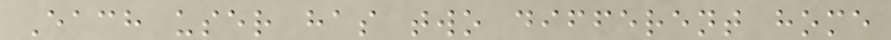Each user has two different home
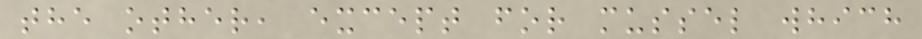the other, except for mussel which
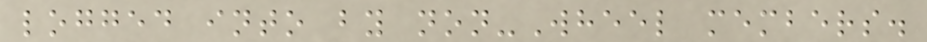logged into by non-Wheel members.
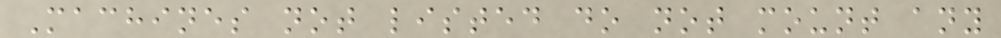Machines not listed do not mount any
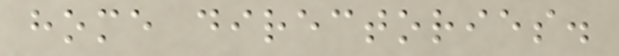home directories.
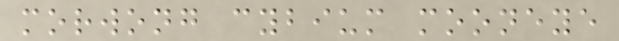morwong cybium mooneye
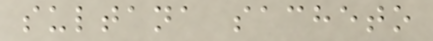sultana sacheto
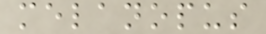melanopus
